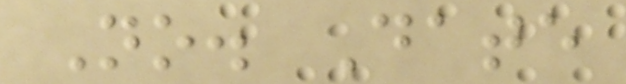No. Date
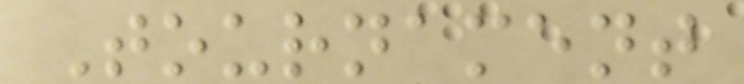Tournament
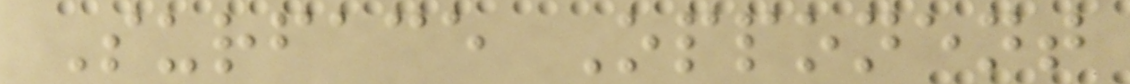Surface Opponent
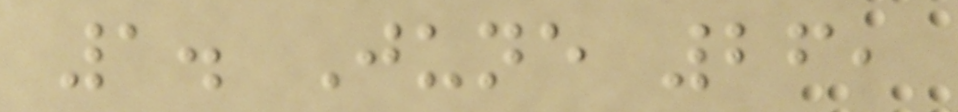1. June 26,
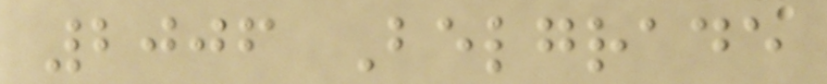2006 Belgrade
